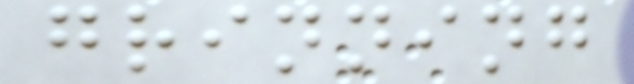grinning
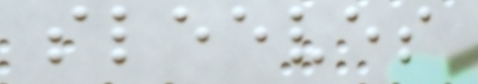sleeves
